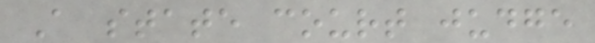A state court judge
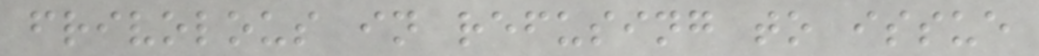frivolous in refusing to issue
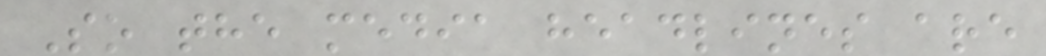So the media headlines are
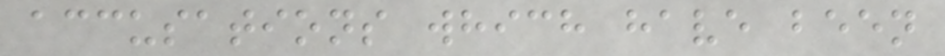accusations which have been
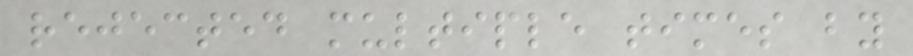rejected multiple times by
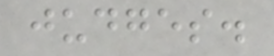judges.
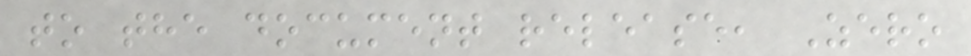to the document release, Zero
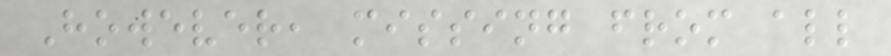However, missing from all
